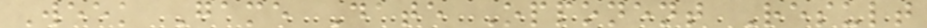Week Game Date Opponent Result
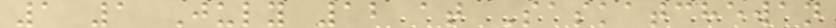1 1 July 12 at Saskatchewan
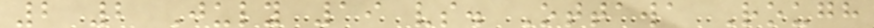2 2 July 19 vs. Ottawa Rough
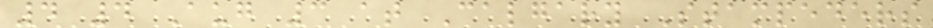4 4 Aug 3 at Calgary Stampeders
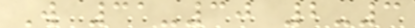W 31-30 2-3
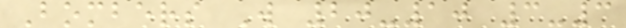Bombers W 20-10 3-3
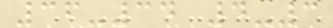36-34 4-3
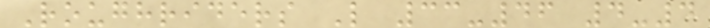Roughriders L 33-46 4-4
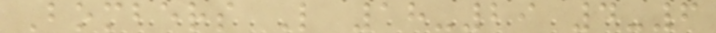Bombers L 18-29 4-6
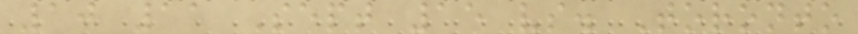10 11 Sept 15 vs. Toronto
